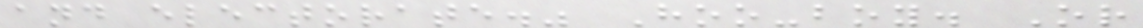and electorate." Hoo-boy. Or
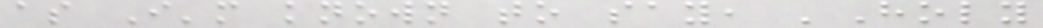as I'm known to say, 'Holy
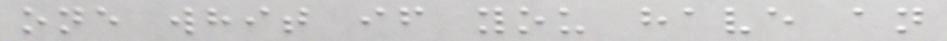one whit if you have an
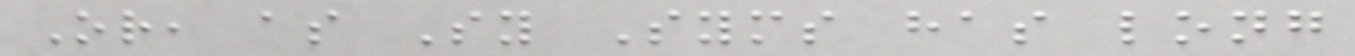Or, as Sy Syms has long
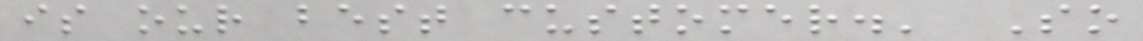is our best customer.' So
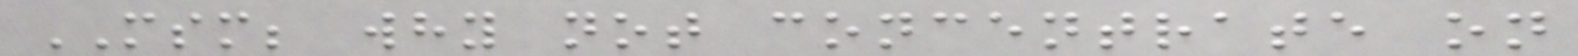MSM; why not concentrate on
